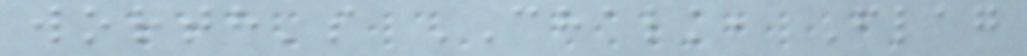worth's CHALK, Flag
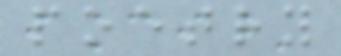poetry
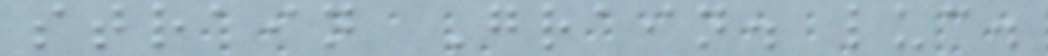strain Grain. luc.
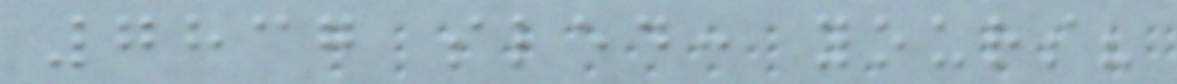7837 sled: yours?
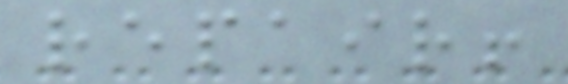repair!
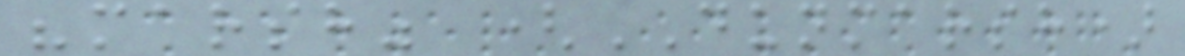"marsh" (DUNMARSH)
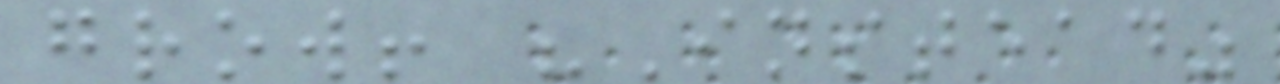grow! "Instead"
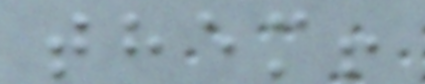them!
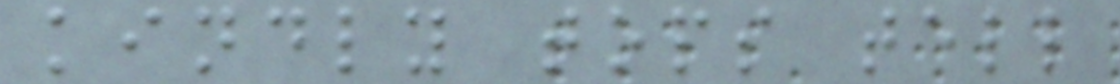kindly tops tell
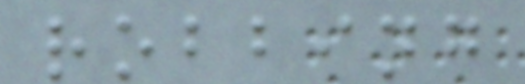robbing
